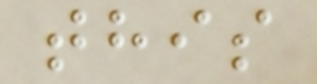this
